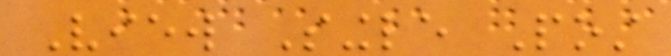View Single Post
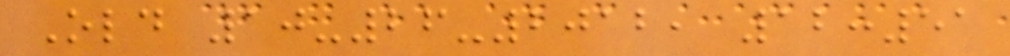Old 10-26-2012, 12:51
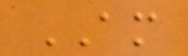AM
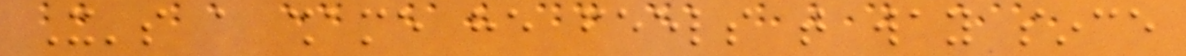It's a shame he feels that way since
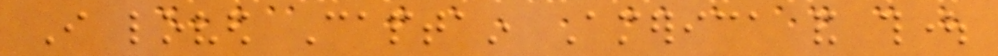I loved Captain America and thought
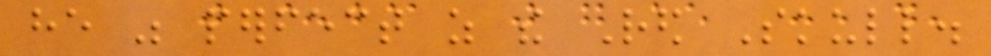he was perfect as the Red Skull.
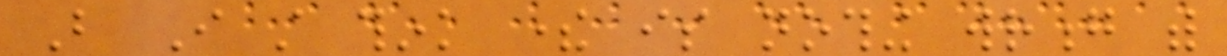But I still think there is nothing wrong with
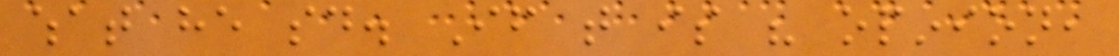what he said. If that is his opinion,
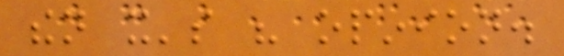then it's his opinion.
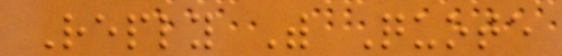Reply With Quote
